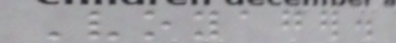Voyager.
